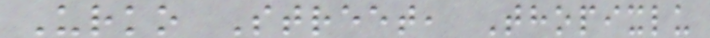Urko Street, Thopixlu
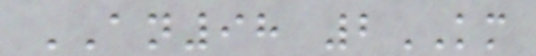AN98 2KM
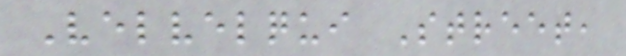Velvelqui Street,
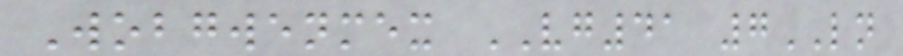Wobgwenmex VG41 7LN
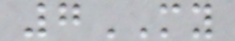7MY
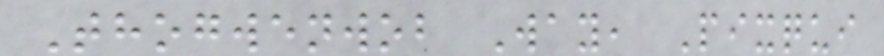Thogwenwob Way, Pixqui
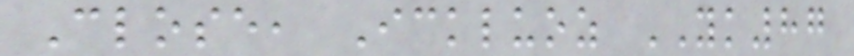Close, Ickluoz YK87
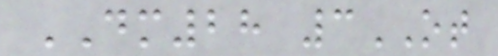DM28 3OT
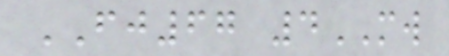FJ67 4MW
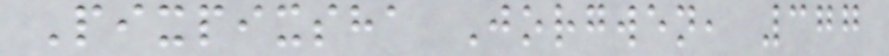Pixpixsha Jorgwen, 377
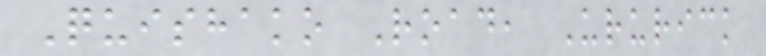Quishako Road, Ururick
